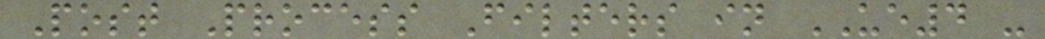Post Process Filters in UE4 -
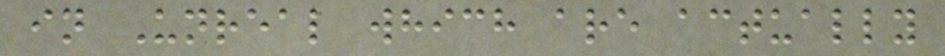in Unreal which are actually
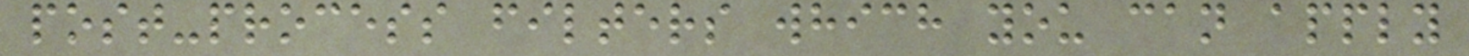post-process filters which you can apply
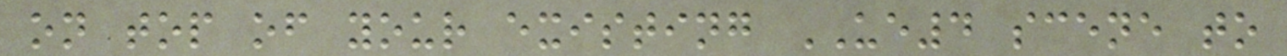on top of your existing UE4 scene to
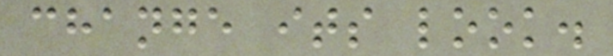change its look.
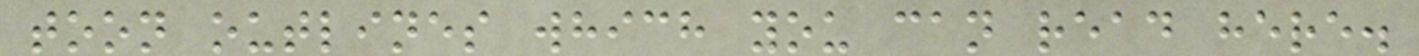toon outlines which you can read here.
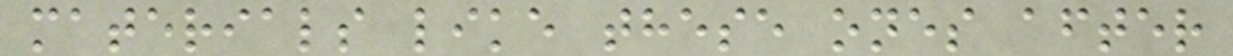materials like these ones after
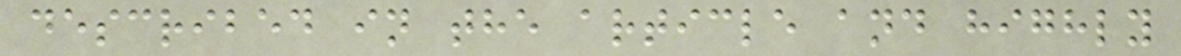described in the article and highly
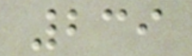239
